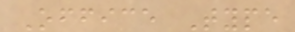Office Type
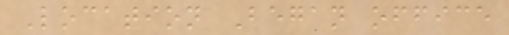Location Began office
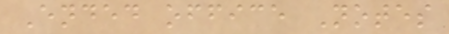Ended office Notes
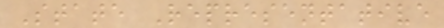State Representative
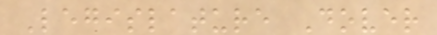Legislature Dover
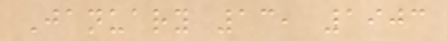January 13, 1903
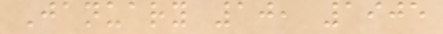January 10, 1905
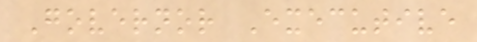Governor Executive
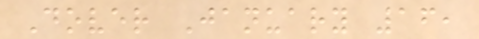Dover January 16,
